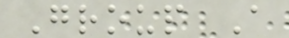Group A
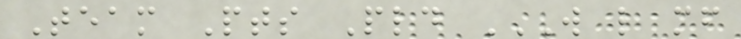Team Pts Pld W L MF
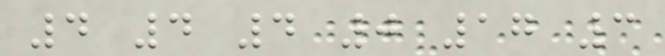4 4 4 0 17 3
